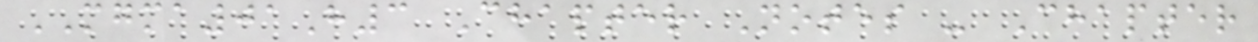MGMA01H3 Chapter Notes - Chapter
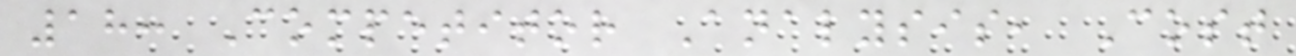18: Competitor Analysis, Cost
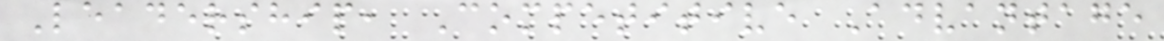Leadership, Competitive Advantage
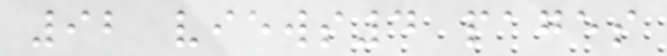92 views4 pages
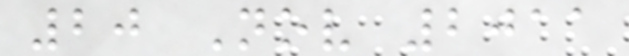20 Nov 2011
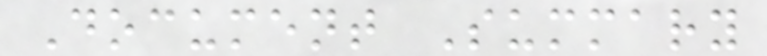Document Summary
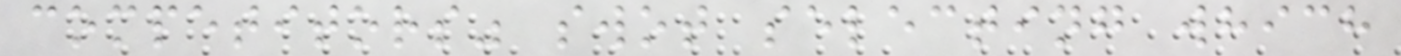competitors" swot selecting which
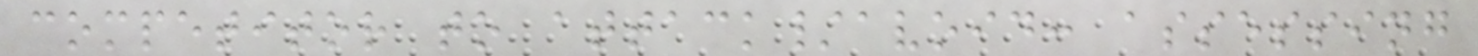competitor to attack/avoid: assessing
